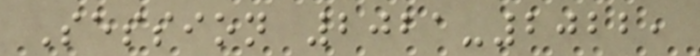Session 2021-2022,
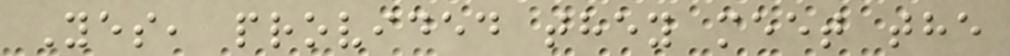Yes, provided they meet the
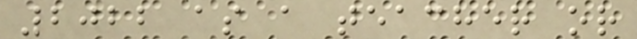2022 as a teacher or
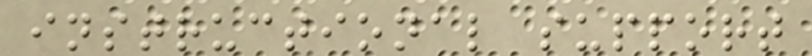instructional support
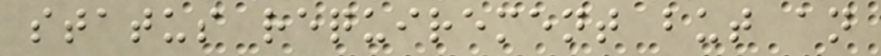status requirement but an
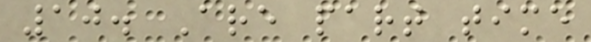10. Are part time
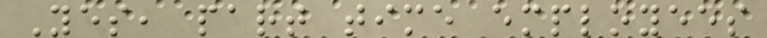Yes, part time employees
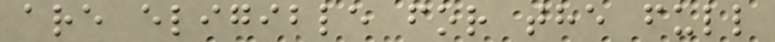are eligible for the full
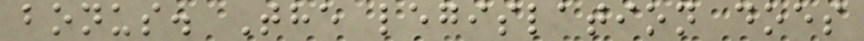bonus. The legislation does
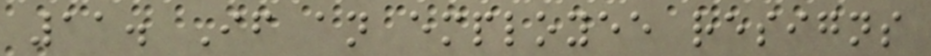11. If an employee resigns
